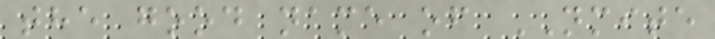the good name of NMITE
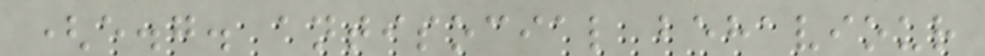(e.g. antisocial behaviour
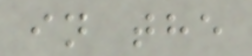in the
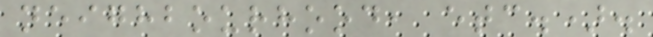neighbourhood, etc.).
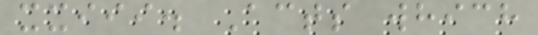xxiii. Acts which
